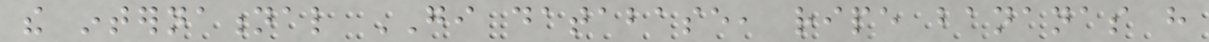the international GI database, ripe bananas have
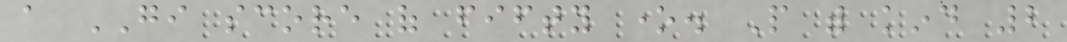a GI score of fifty one. People with kind 2
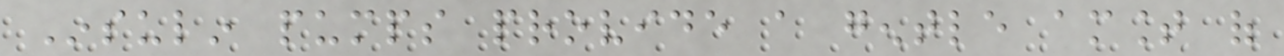Insulin pumps provide a gentle amount of
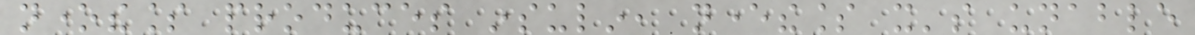nonetheless produces insulin, nevertheless it's unable
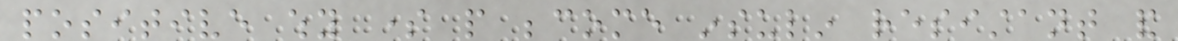positive why some people become insulin resistant and
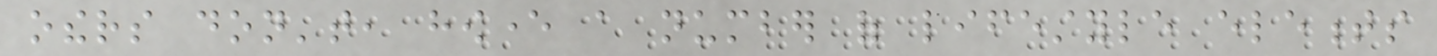others don't, however a number of lifestyle elements
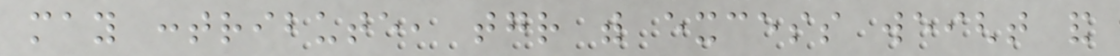may contribute, together with excess weight and
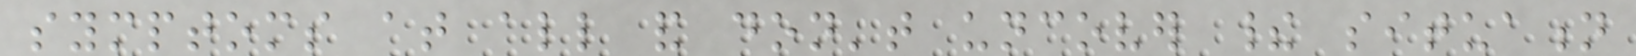symptoms at all and don't uncover their situation
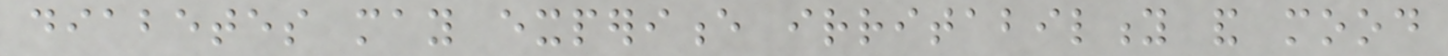diabetes may experience irritability and mood
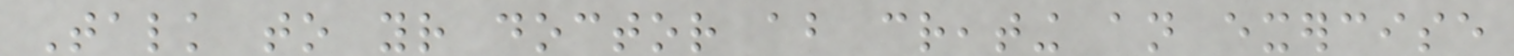Talk to your doctor about creating an exercise
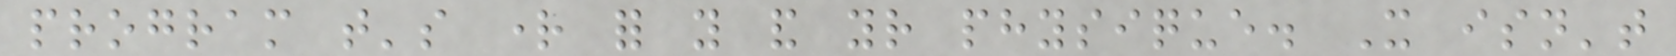program that's right for you and your physique. It isn't
